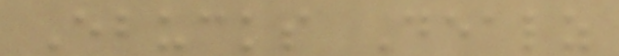Ebucks Dealz
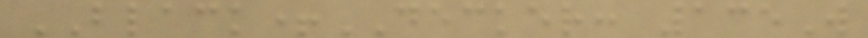BLACK+DECKER: 135W
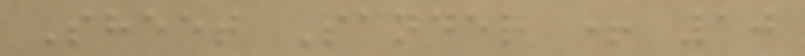Sheet Sander + 10
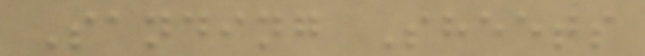Sanding Sheets
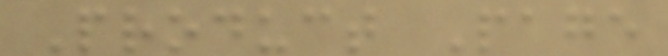Product Page
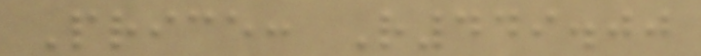Price: R449.00
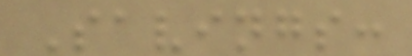Savings:
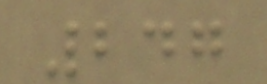247
